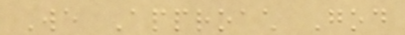We Approach God
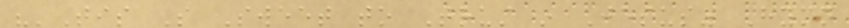"'Tis So Sweet to Trust in Jesus" Hymn
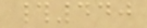#440
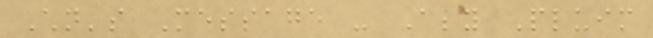Children's Message - Abby Pluim
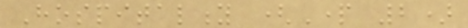Hospitality (Part 2)
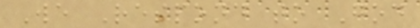We Respond to God
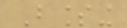Blessing
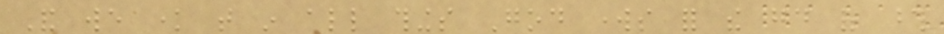And we know that in all things God works for the good of those
